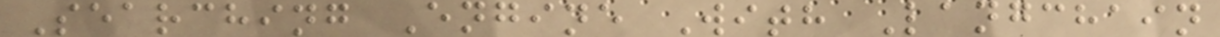Searching Engine With Langchain
